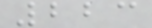223
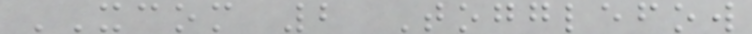XCOM 2 Togglefow
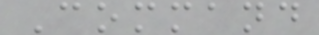Command
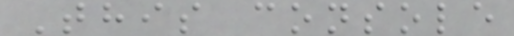This console
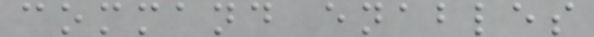command enables
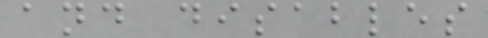and disables
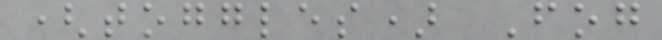(toggles) Fog
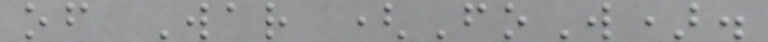of War (FoW).
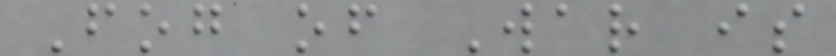Fog of War is
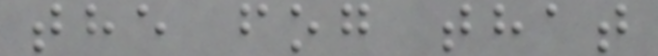the fog that
